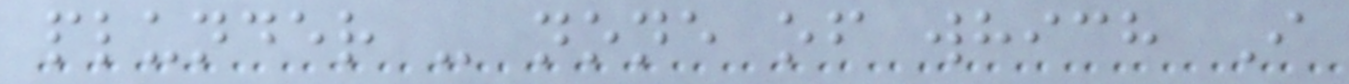plunder - none of which I
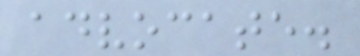advocate.
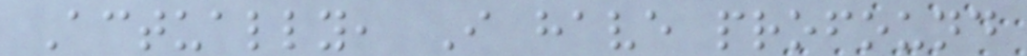Actually, I have profound
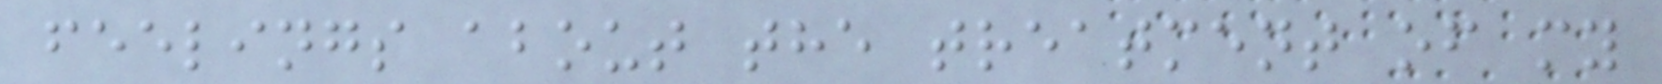feelings about the treatment of my
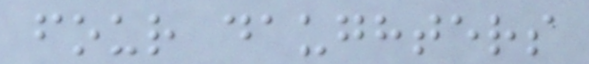four daughters
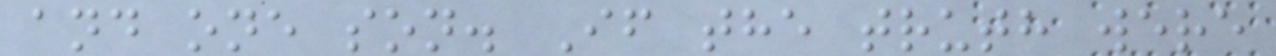and one son. If the truth were
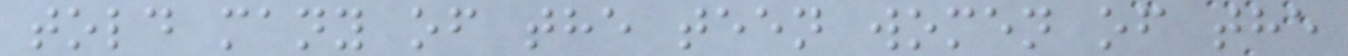told many of the teen women of the
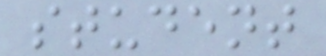student
